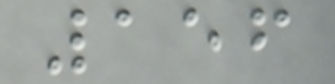156
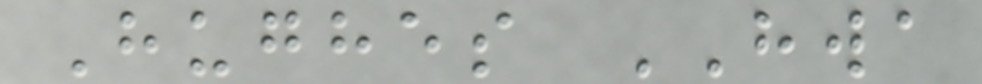Hughes HWA
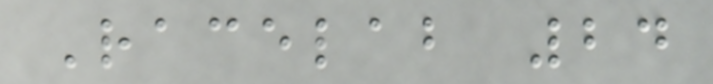Racelab 24
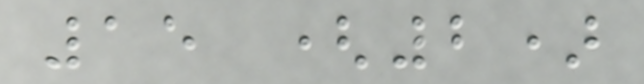15 (2)
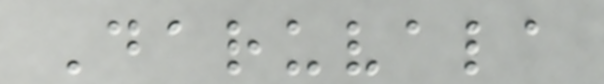Daruvala
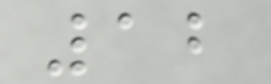12
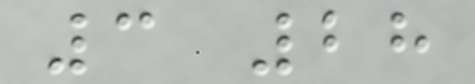3 28
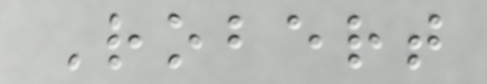Robert
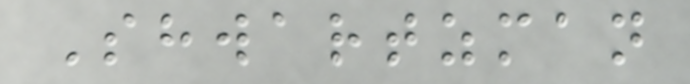Shwartzman
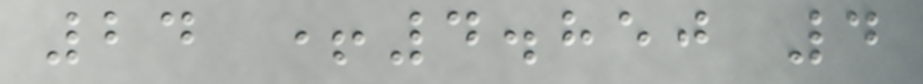24 +4.850 4
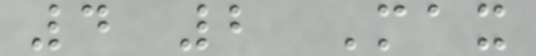4 2 Max
